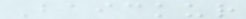Baickur
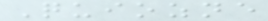Quiozne
